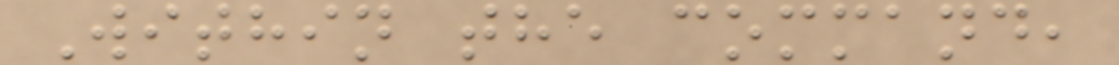Within the command,
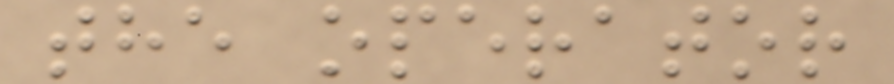the operator
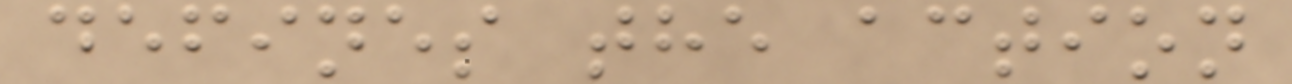defines the action
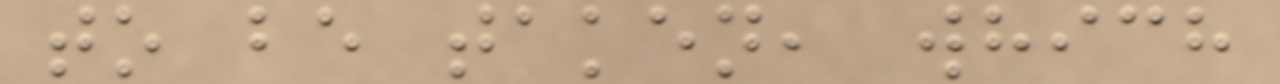to be taken, which
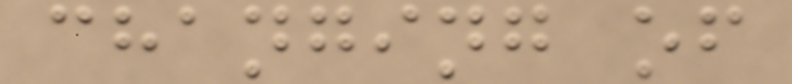changing of
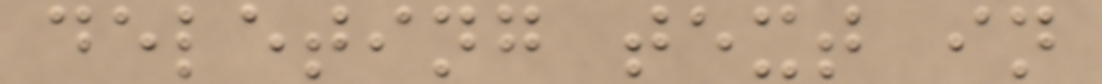deleting text in
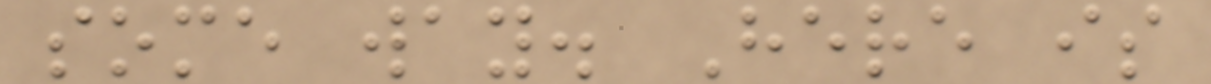some way. Here is
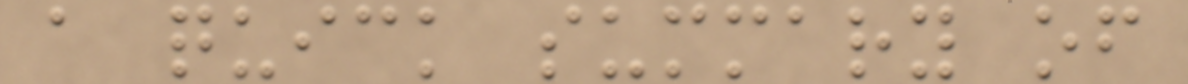a quick summary of
